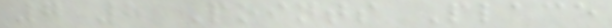7 8 Points Place
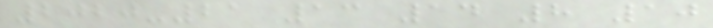2020-21 13 14 8 10
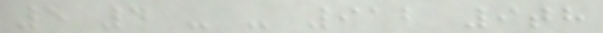5 4 - - 912 9th
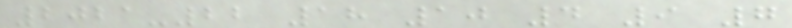2021-22 18 10 4 9 7
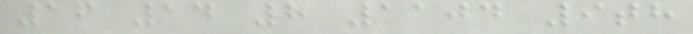16 14 8 1104 9th
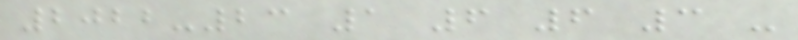2022-23 1 6 6 3 -
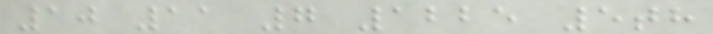10 11 7 1225 5th
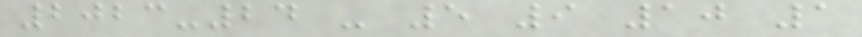2023-24 - 5 9 10 1
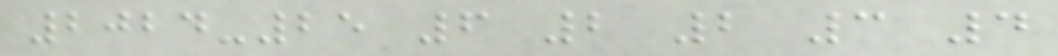2024-25 6 2 2 3 4
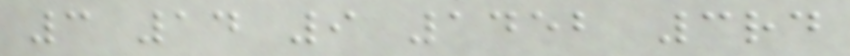3 14 9 1452 3rd
